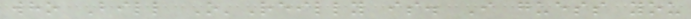who Bill O'Reilly is. I guess you
